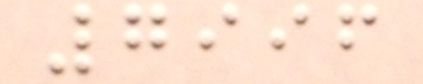7996
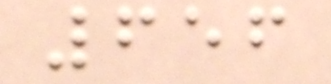656
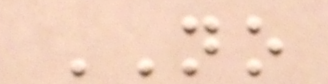NO
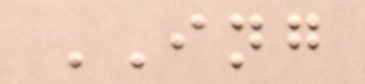ING
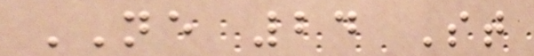NE 24 St
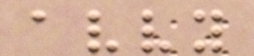avvy
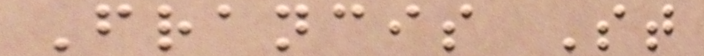Francis St
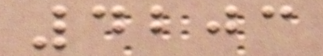4203
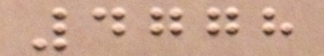4778
